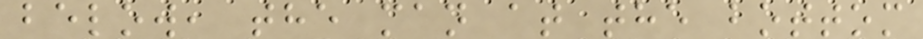below, the man at the bottom
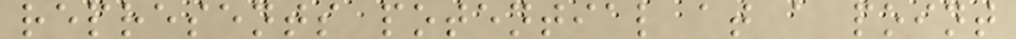represents potential at a point
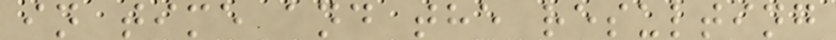in time and the resulting
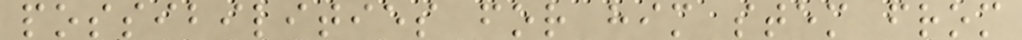possibilities for him stem from
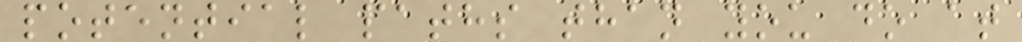potential paths than you do at
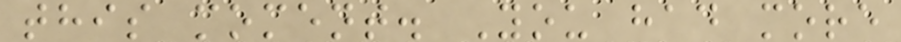this moment. You had more
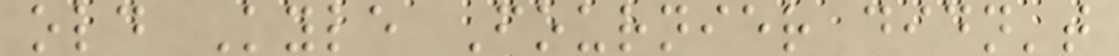old Kyle Fournier didn't
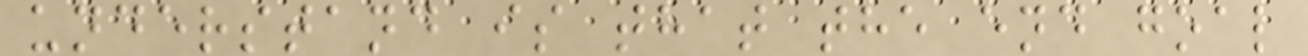understand is that the end goal
